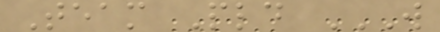Team Pld W
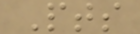Pts
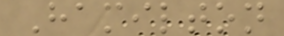Hamilton
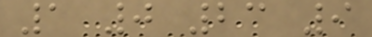1 0 23 9
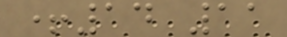+14 11
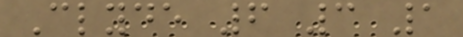Clyde 6 3 1
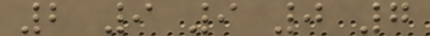2 9 9 0 7
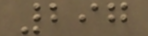297
